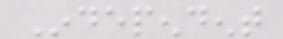Independent
